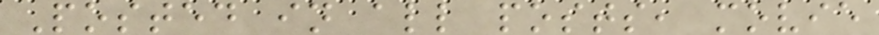Posted in all posts, movie
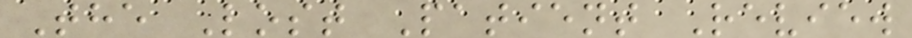The Lost Patient Review
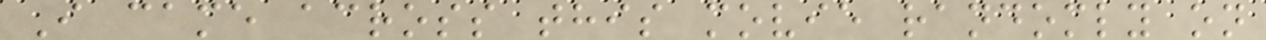I came across this movie randomly on
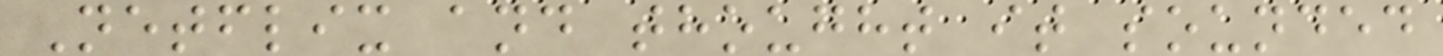Netflix and thought it sounded
